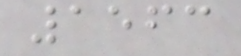1563
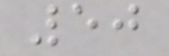50
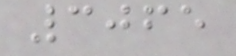3065
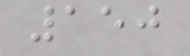150
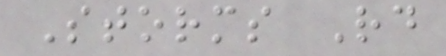Storms Rd
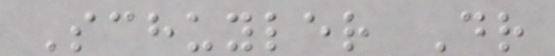Schuyler Dr
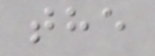the
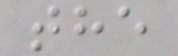the
